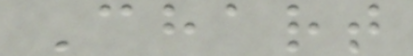Chart
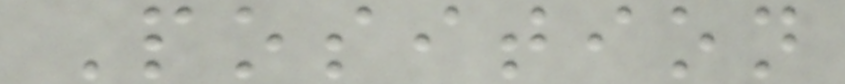Position
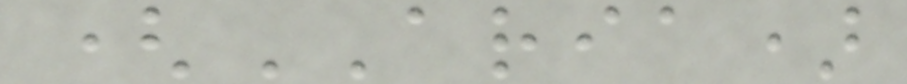(ARIA)
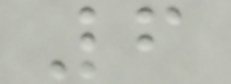6
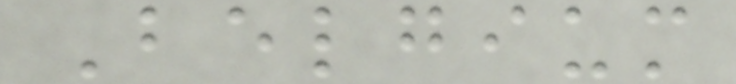Belgium
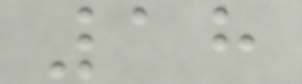18
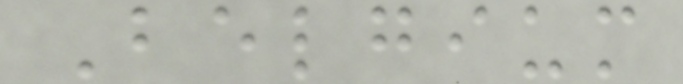Belgium
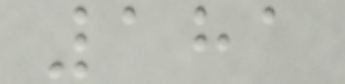181
